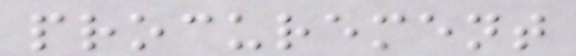procurement
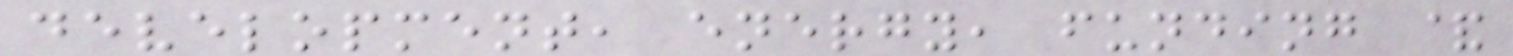development, energy, funding &
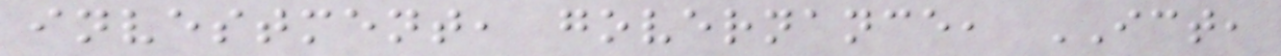investment, governance, ICT,
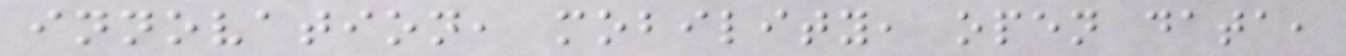innovation, mobility, open data,
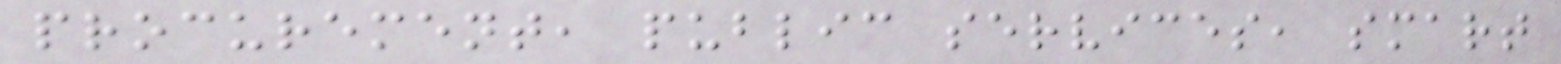procurement, public services, smart
